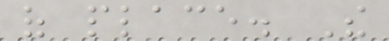of place. The
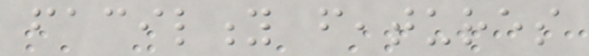facility features
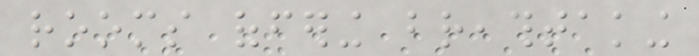rooms offering breathtaking
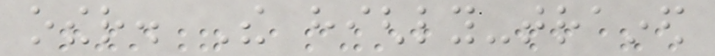other. The highly-trained
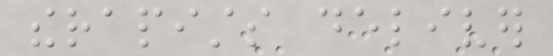therapists deliver
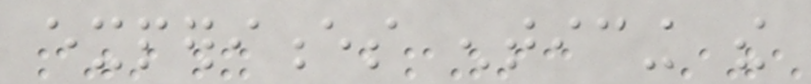experiences enticing the
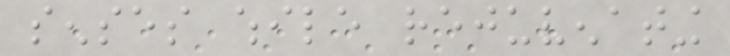senses while rejuvenating
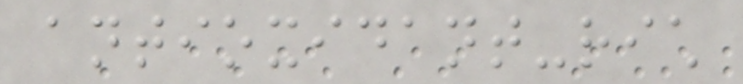antioxidant-rich
